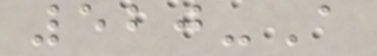520-A
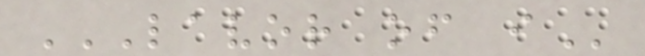LAVOR OF I
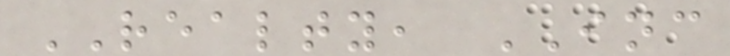REALTY, INC
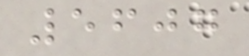5607
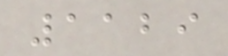1129
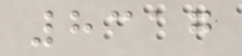8317
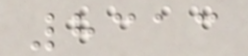8313
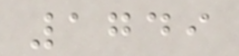1749
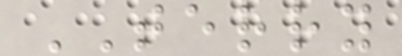TERRY
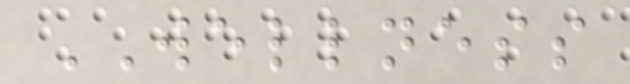WELLNESS
